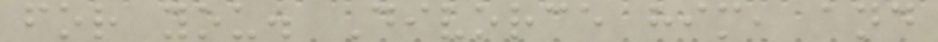for you. Divorce him, and
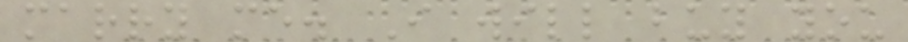marry me. I will buy you
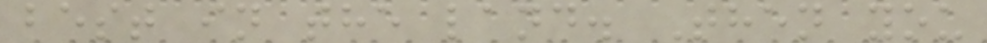best in the land. Then you
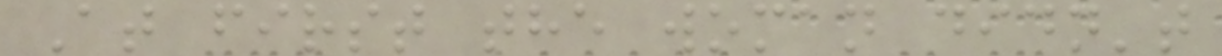At first the woman didn't
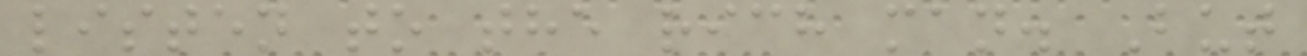listen to the rich man. But
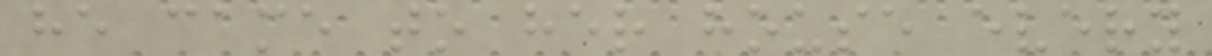he came to her house every
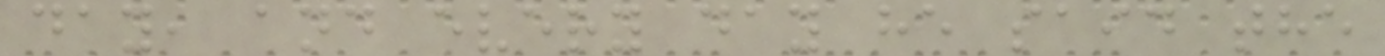day, and every day he said the
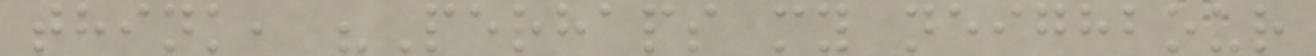think, "Perhaps my neighbour
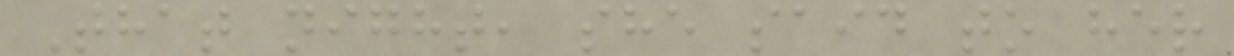That night, she said to her
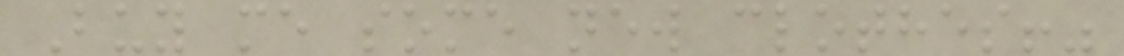Buy me some new clothes!"
